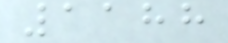1188
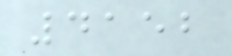4152
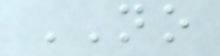NO
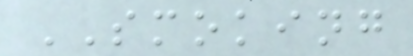SMOKING
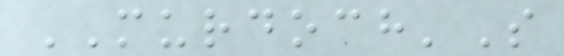MURDOCH'S
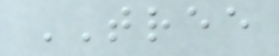TREE
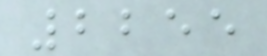2255
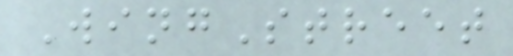WingStreet
